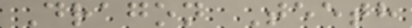Dragon Teeth
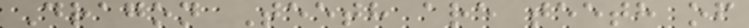Dragon Teeth are teeth of
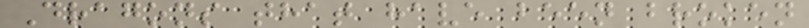Dragons that have been broken
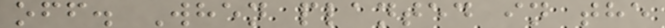off. When planted in the
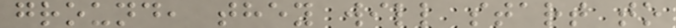ground, they will start to
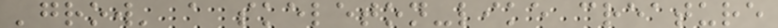'grow' a skeleton-like creature
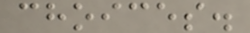choices.
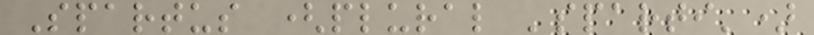Spartus (plural 'sparti')
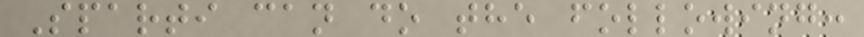Sparti can do the following:
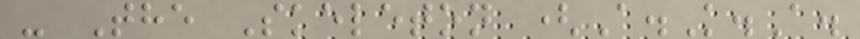- The Skeleton (A.K.A.
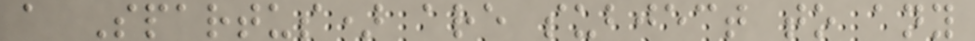a Spartus) are subject to any
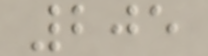205
